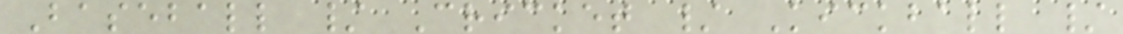Baseball / Cricket / Kickball /
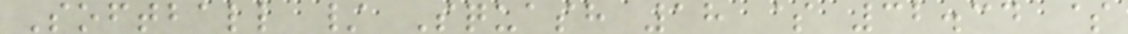Softball / Squash 18 $ 32.34 $
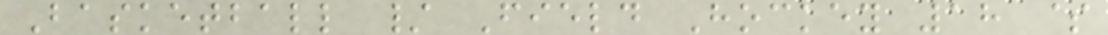Basketball / Field Hockey 18 $
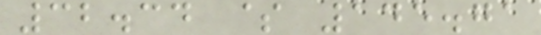32.34 $ 145.71
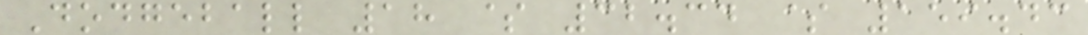Dodgeball 18 $ 32.34 $ 159.43
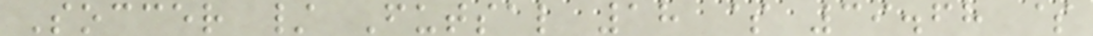Soccer / Futsal 18 $ 39.68 $
